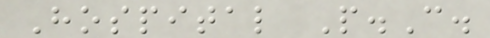Hospital P.C.
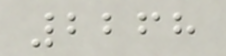2268
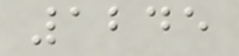1245
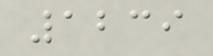1239
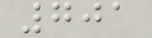701
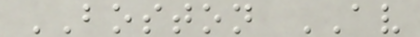BOSTON AV
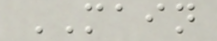MAIN
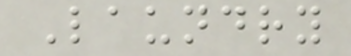Laundry
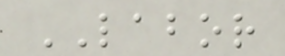LABOR
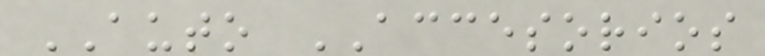AUTO ACCESORIOS
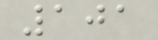101
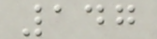147
